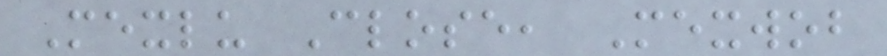Mexlu Close, Mexwob
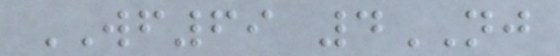WF69 4NJ
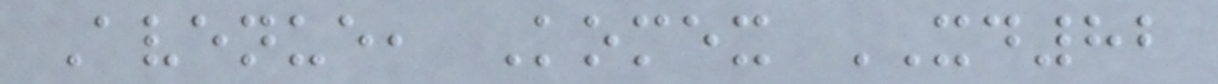Avenue, Komex XD82
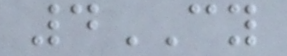4CY
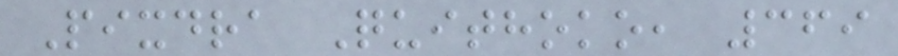Pixdra Quithoko, 369
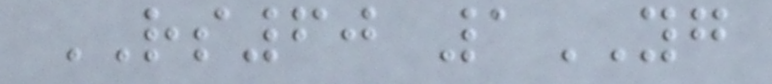RS60 1YG
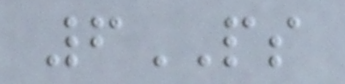6PS
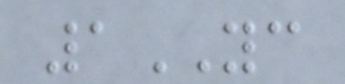1YC
